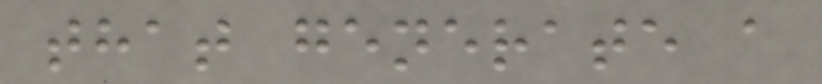that generate a
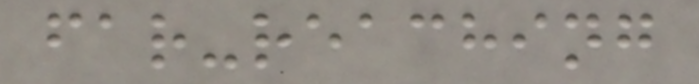far-reaching
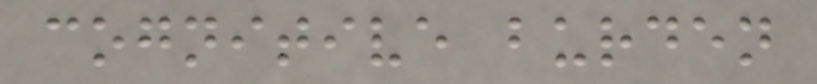cognitive burden
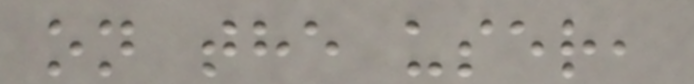on the user,
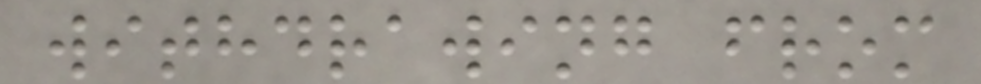withdrawing from
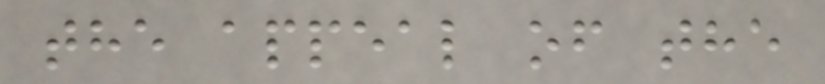the appeal of the
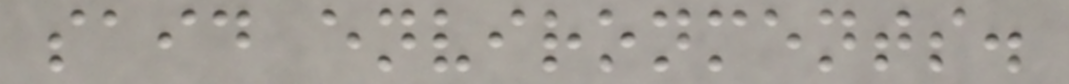said environments.
